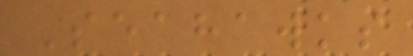Seahawks
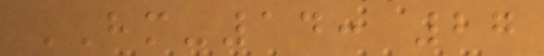HM-14: 27
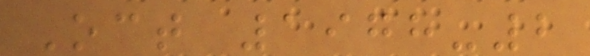Oct 1978-2
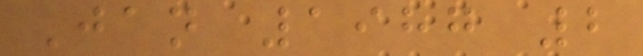Jan 1987 2
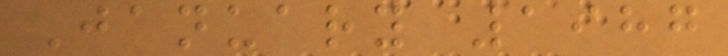January 1987
